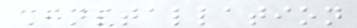Installation
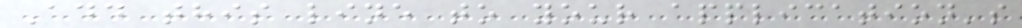Add this line to your application's
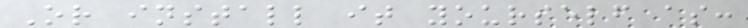Or install it yourself as:
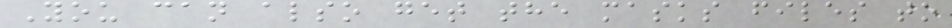You can also get the masks files to
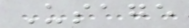Usage
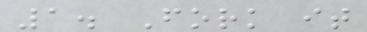1. Fork it
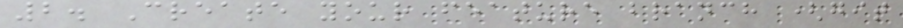2. Create your feature branch (git
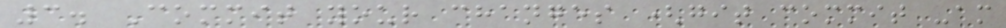3. Commit your changes (git commit -am
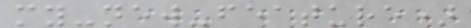my-new-feature)
